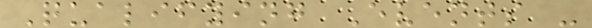Qualifying Events -
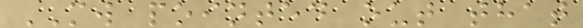MW pointed out that
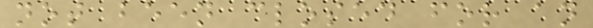not been closed for an
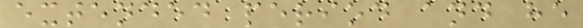extended period and he
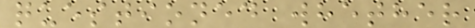questioned whether
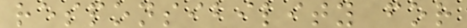responsibility for
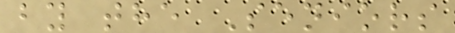by the Seniors
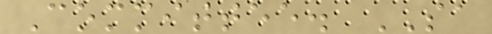Committee. SA
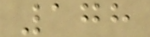178
